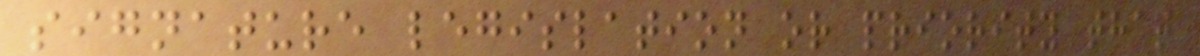signature legislation or priority that
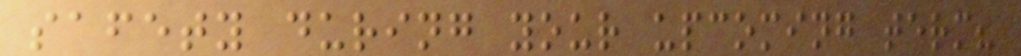safety during your upcoming term?
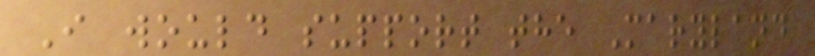I would support the Maryland
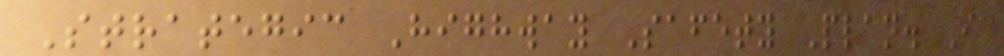Strategic Highway Safety Plan. I
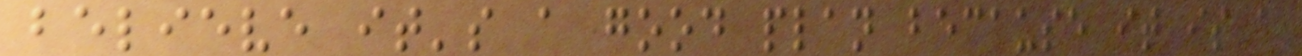believe it's a good plan because it is a
